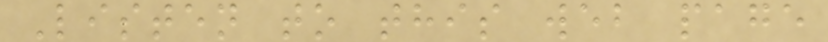Listen to this web page
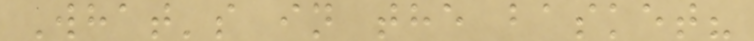What's in the basket?
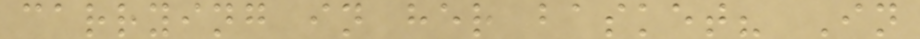carrying in her basket? In
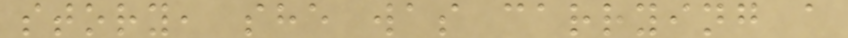story, she was carrying a
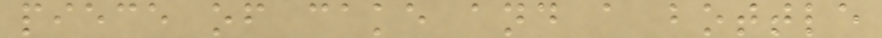piece of cake and a bottle
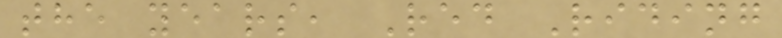the years, Red Riding
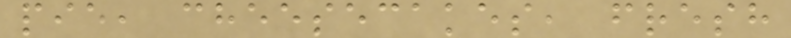pie, cheesecakes, fresh
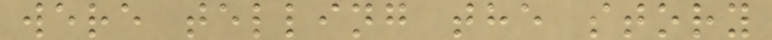were telling the story
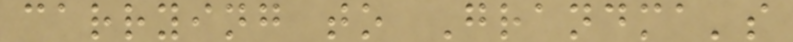carrying to Grandma's
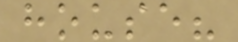house?
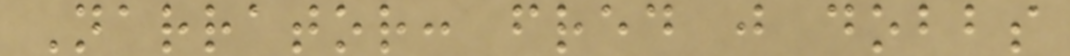Narrator: fred j dobbs
